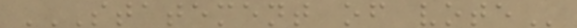STATEMENT OF VOTE
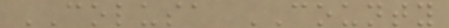COLUSA COUNTY
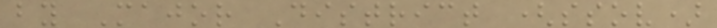by Major District (ssov)
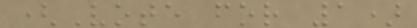(Vote for 1)
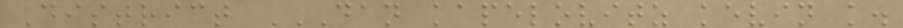District DAN KAPELOVITZ KEVIN K.
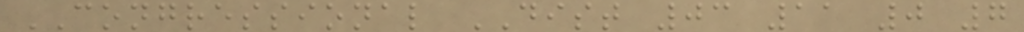CONGRESSIONAL DIST 03 11 0 7
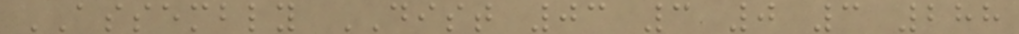ASSEMBLY DIST 03 3 0 3 288
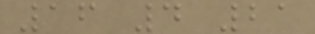16 4 21
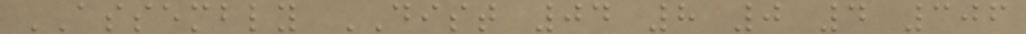ASSEMBLY DIST 04 8 0 4 306
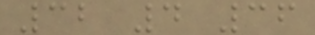32 4 36
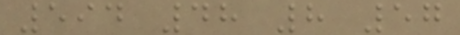594 48 8 57
